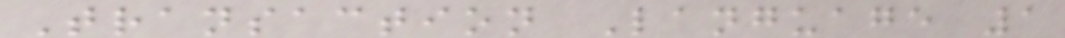Transaction Language 1
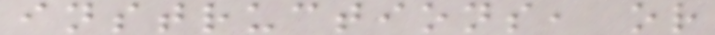instructions, or
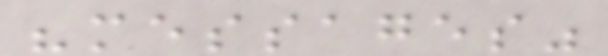"messages"
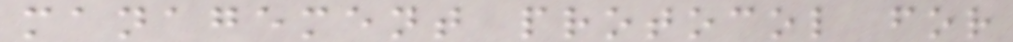management protocol for
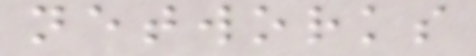networks
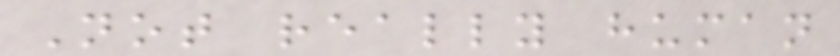Not really human
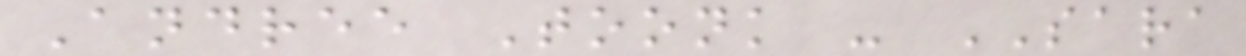Andree Toonk - SARA
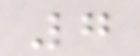7
